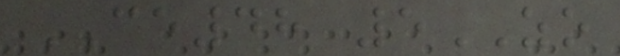CE48 5ZO
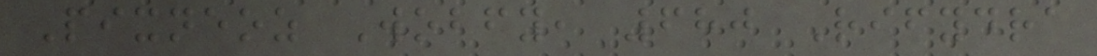Pixneoz Wobfy, 680 Rifydra
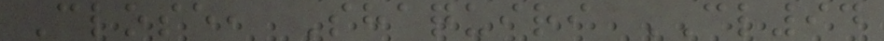Close, Shaquiri CL94
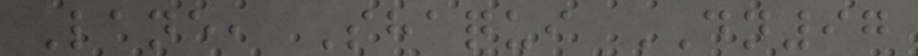Lane, Shaqui DN97
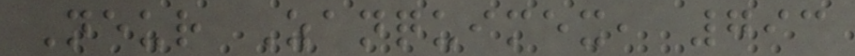Neur Zanquimex, 793
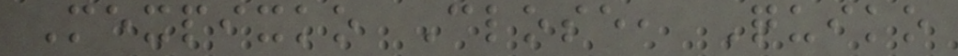Mexpixko Close, Quiko
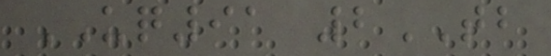UQ91 2TB
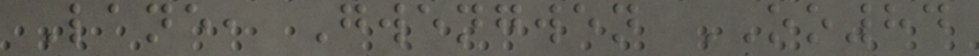Lane, Gwengwen OO84
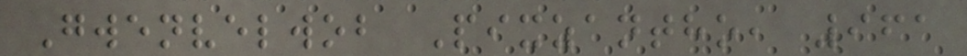Gwenvelwob Pixzantho, 961
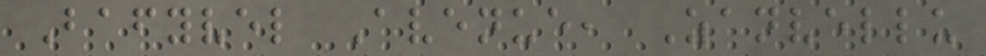Bafyvel Avenue, Zanvellu
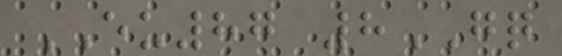EU87 8GQ
